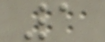1
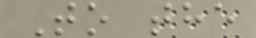To the
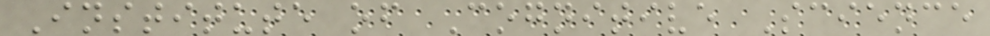Institute of Cognitive Science
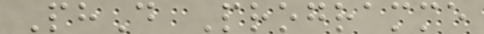PhD Programme
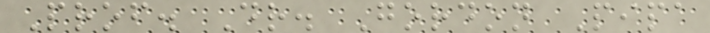Prof. Dr. Gordon Pipa
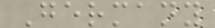Germany
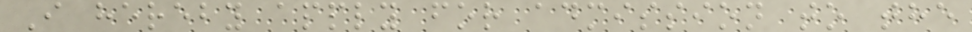I hereby apply for admission to the
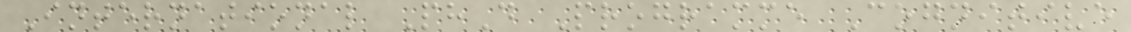International PhD Programme Cognitive
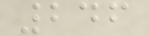246
